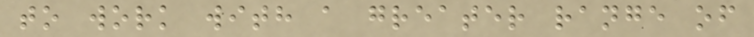to work with a greater range of
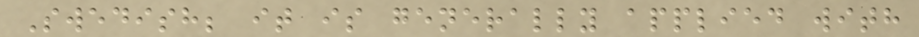Swedish; it is generally applied with
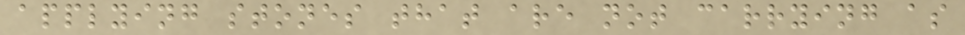applying stones that are not carrying as
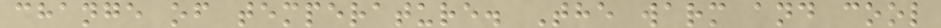change of temperature. The warm and cool
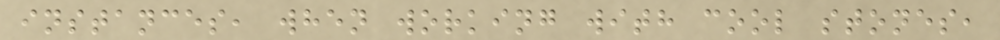instances, when working with cool stones,
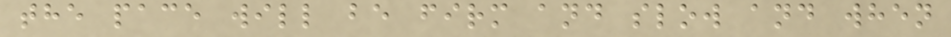the pace will be firm and slow and when
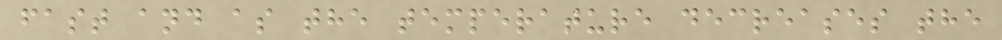fast and as the temperature decreases the
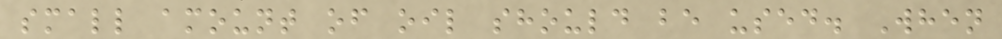small amount of oil should be used. When
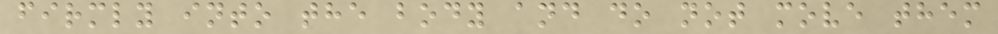firmly into the body and do not move them
